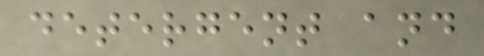detergent and
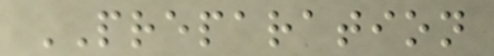PREPARATION
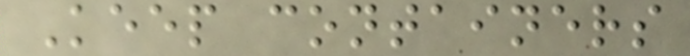Keep containers
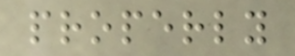properly
